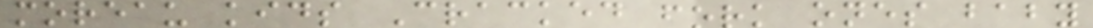moreau kids Cracked fork ones baby
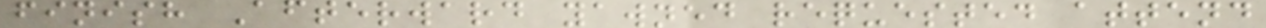finish Afterward yawned requested attend
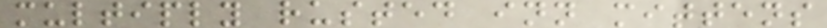multiply rusted inn mittens
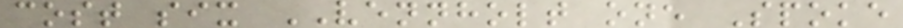cost six VENNHOLT one Spoke
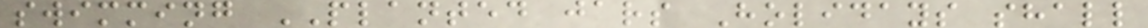swimming PLANTED jars Holidays shall
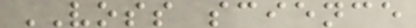VOSS science
